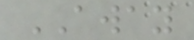AWAY
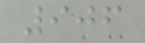906
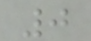0
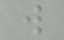w
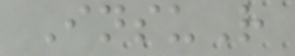InsuR
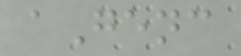aGenc
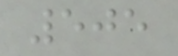505
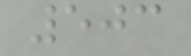503
